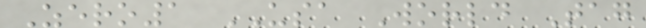Zero1 USA World Tag
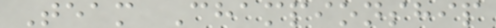Team Championship
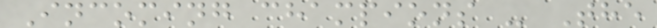Incoming champions - The
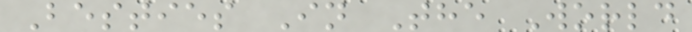Besties In The World
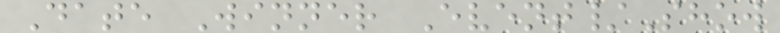Date Winner Event/Show
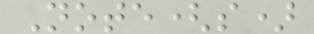Note(s)
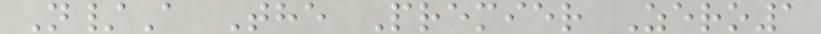N/A The Premier Zero1
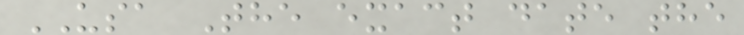USA The exact date the
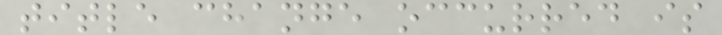title change occurred is
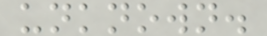unknown.
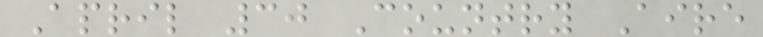April 30 Country Aire
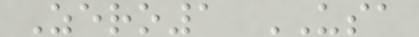Zero1 USA
